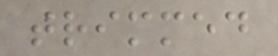trimmed
